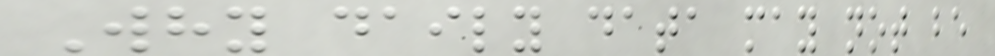Why daily data may not be
